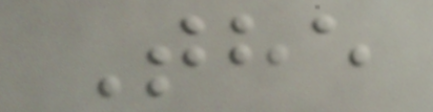The
